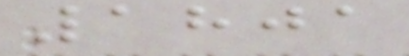1801
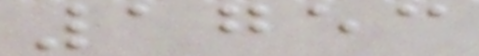1753
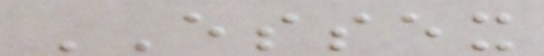ESSEX
